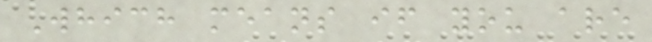Which means if you are
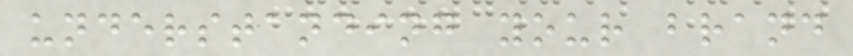understanding your brand
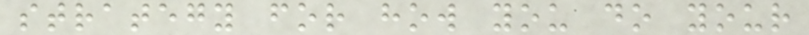strategy for how you do your
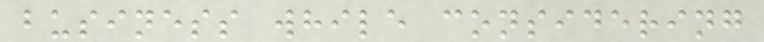business while considering
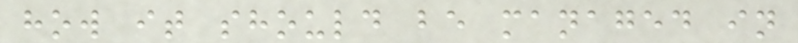how it should be managed in
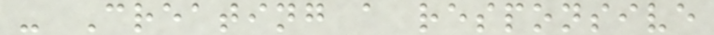- Creating a responsive
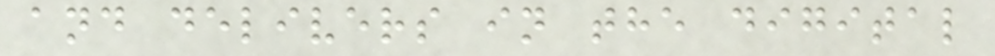and delivers in the digital
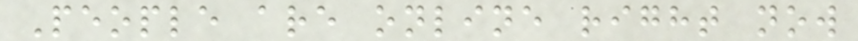People are online right now
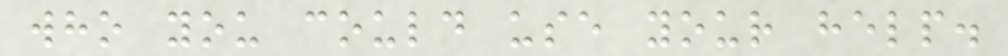who you could use your help.
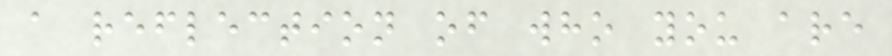a reflection of who you are
